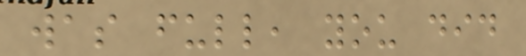was full, you did
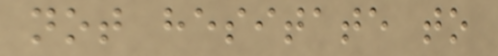not hesitate to
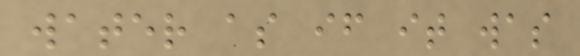water as if it was
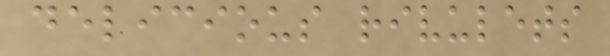delicious rivulets
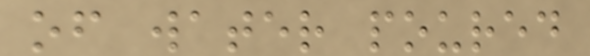of water poured
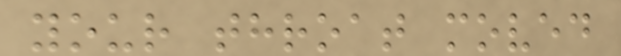your throat moved
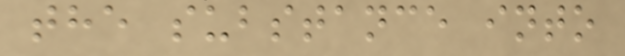the substance into
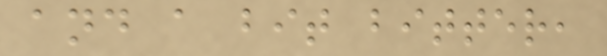and a bit bitter,
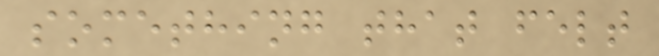something that felt
